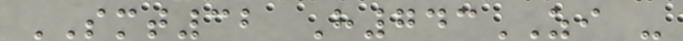SMT32 H743ZI -
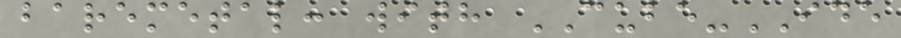baremetal: with CUBE-IDE
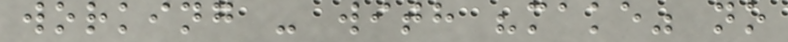working - with "make" no
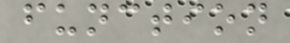function
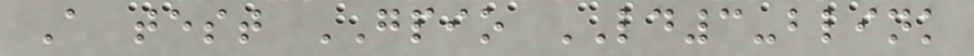A test GPIO LD3-blink
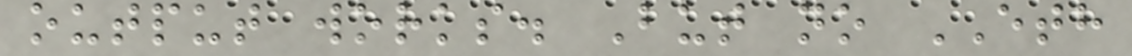output works. But no ETH
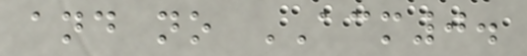and no ACM0.
